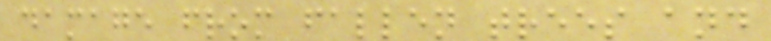damage from fallen trees and
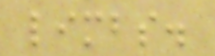limbs.
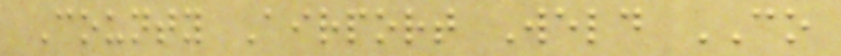County Airport Weld CO
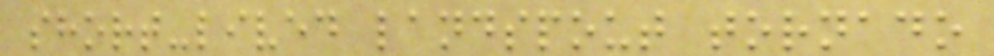short-lived landspout tornado
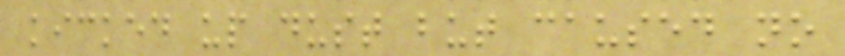kicked up dust but caused no
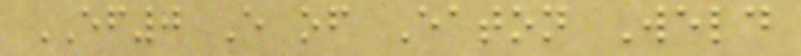EF0 E of Eaton Weld
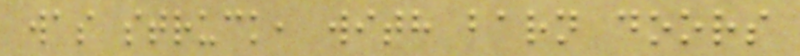was struck, with barn doors
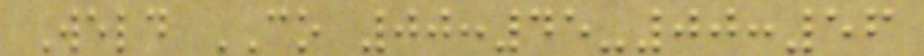Weld CO 00:45-00:56
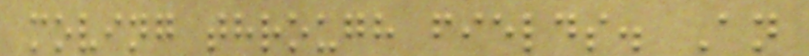moving through fields. An
